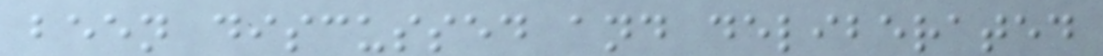been discussed and deliberated
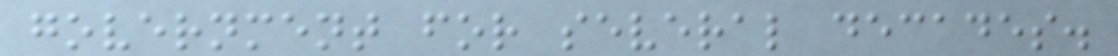government for several decades.
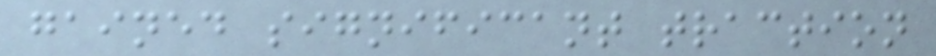gained significant traction
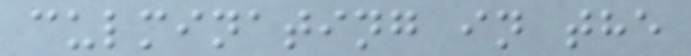culminating in the
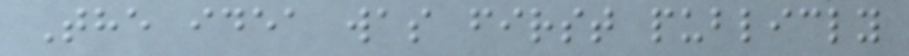The idea was first publicly
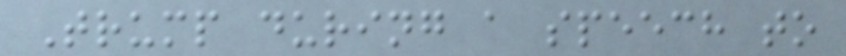Trump during a speech to
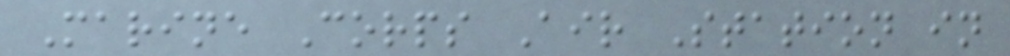Marine Corps Air Station in
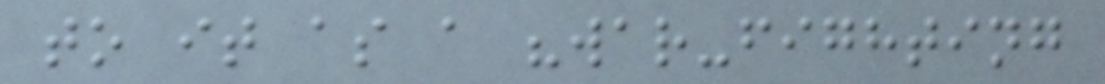to it as a "war-fighting
